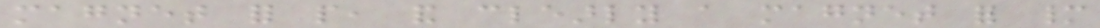magnet for people, and clearly a magnet for many
